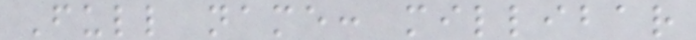Full name: millibar
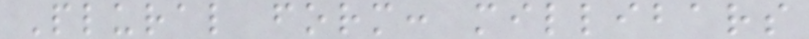Plural form: millibars
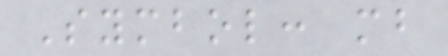Symbol: mb
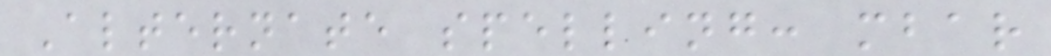Alternate spelling: mbar
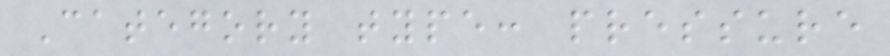Category type: pressure
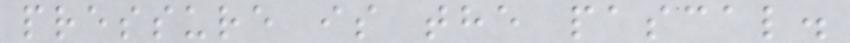pressure is the pascal.
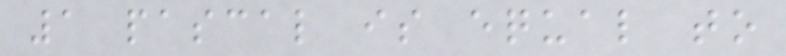1 pascal is equal to
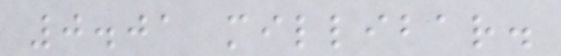0.01 millibar.
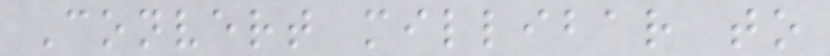Convert millibar to
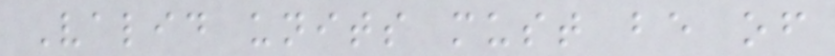Valid units must be of
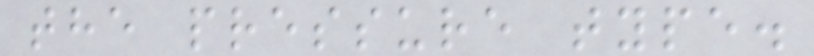the pressure type.
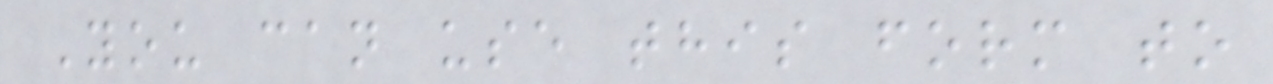You can use this form to
